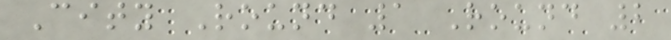City Round 1 Round 2
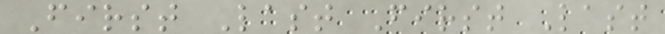First Last First Last
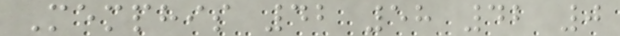Memphis 42 58 42 0
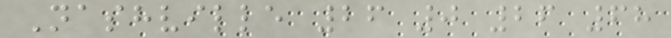Nashville 26 0 26 68
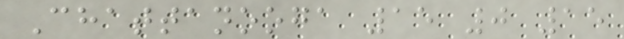Chattanooga 15 0 15
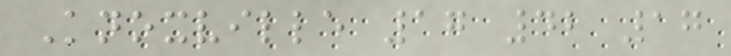Knoxville 17 42 17
